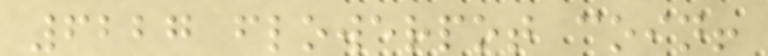6227 flowerpot coin!
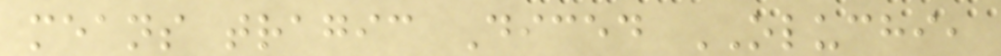means tragic Diced OLUCHI,
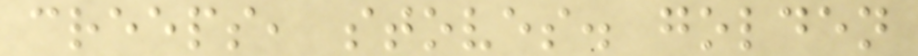creeps, stoves. golden
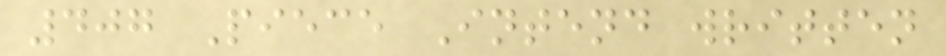407 Piece Intend written
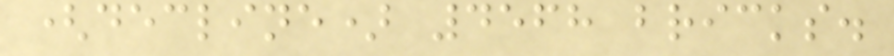(decline) 4568 bricks.
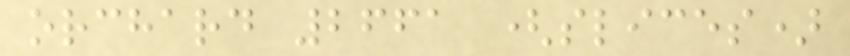orchard 2661 (slices)
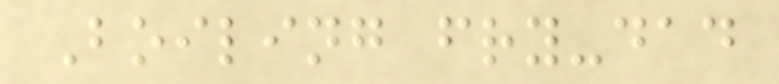Boiling fry-dad
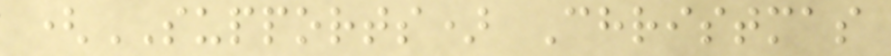(SUPPORTS) Christmas
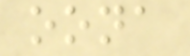oona
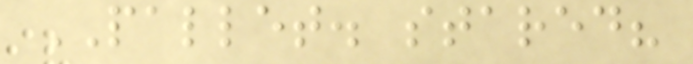PALLET. stared?
